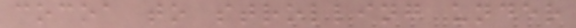cocoa to strolling under
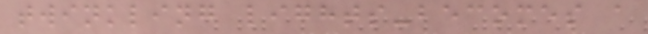twinkling lights-becomes a
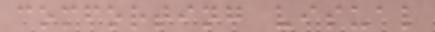comforting visual
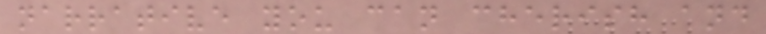narrative you can cherish and
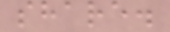share.
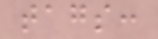tags:
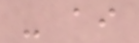- ai
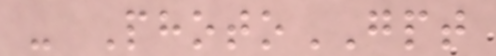- PhotoGPT
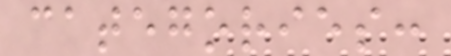categories:
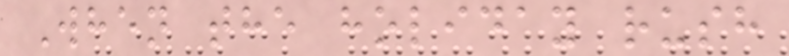When the holiday rush
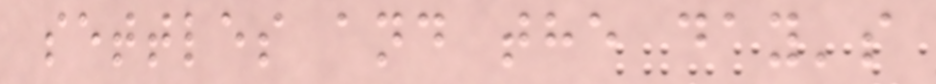settles and the day's
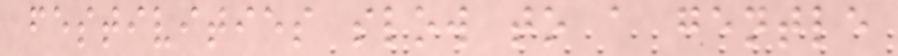festivities slow to a gentle
